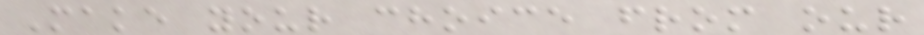Make your choice from our
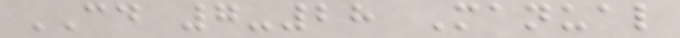CD 7-28 Manual
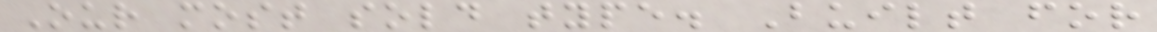Our most sold type. Built for
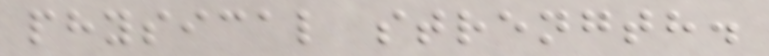physical strength.
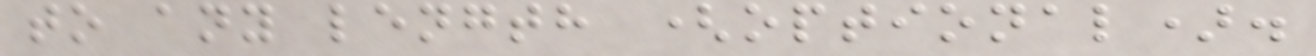to any length (optional).
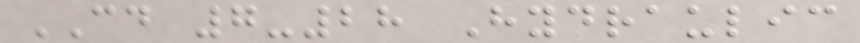CD 7-28 Hydraulic
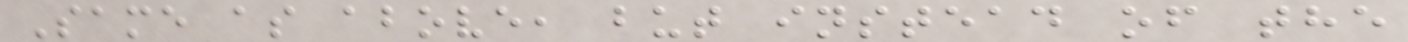Same as above, but instead of the
